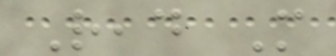Read More
